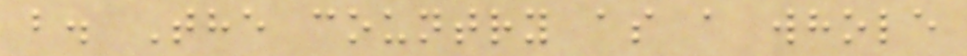b. The country as a whole
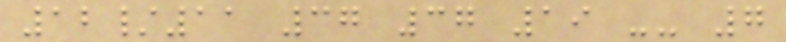12/11 37 37 19 -- 7
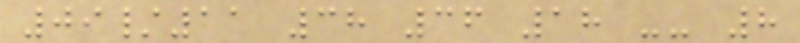09/11 38 36 18 -- 8
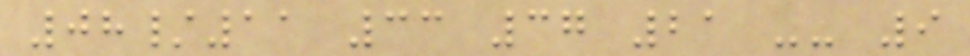08/11 33 37 21 -- 9
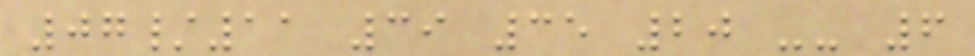07/11 39 35 20 -- 6
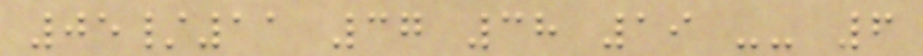05/11 37 38 19 -- 6
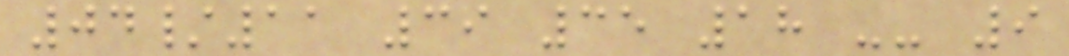04/11 39 35 18 -- 9
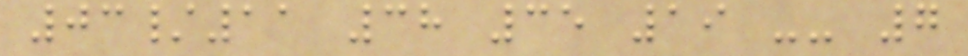03/11 38 35 19 -- 7
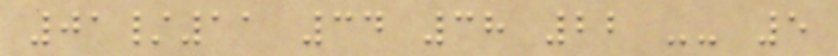01/11 34 38 22 -- 5
